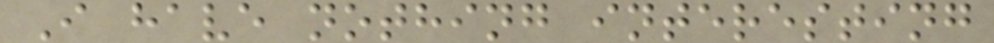I have nothing interesting
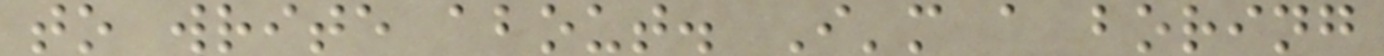to write about. I'm a boring
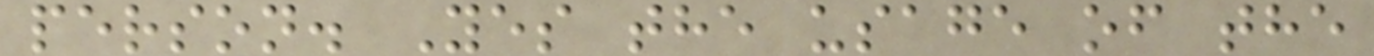person. Yes the usage of the
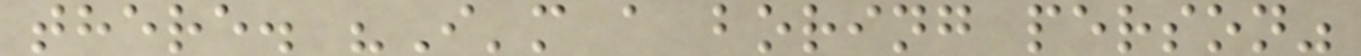there. "I'm a boring person"
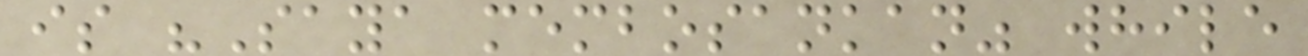is "Saya membosankan" while
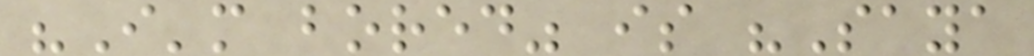"I'm bored" is "Saya
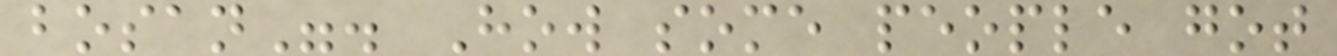bosan". How some people got
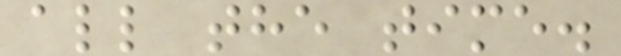all the time.
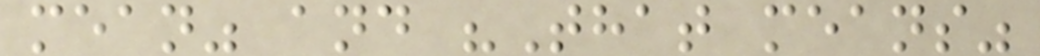mean" and "That means"
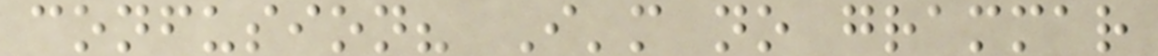confusion? I'm no grammar
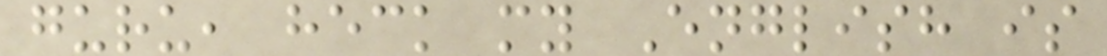guru, heck my English is
